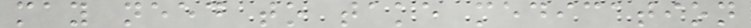may need to take medication
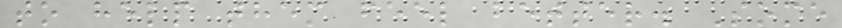to help them feel better. Some
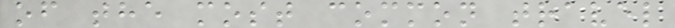of the most common travel
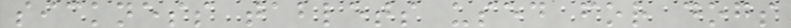sickness tablets used for dogs
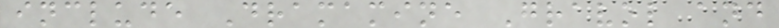include Dramamine Gravol and
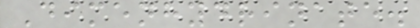Dimenhydrinate.
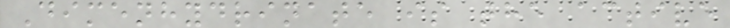Dimenhydrinate is the active
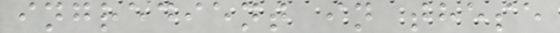ingredient in these
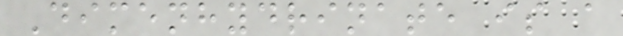Dimenhydrinate is a
